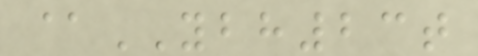@YBH23t
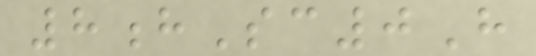8hSc0H
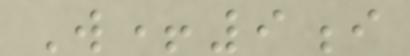W+9i
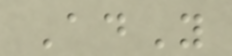AdY
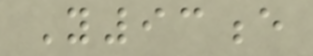Y93e
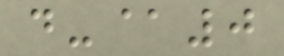d-@0
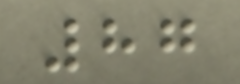87
